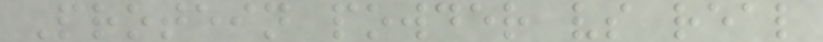Protein powder vs real
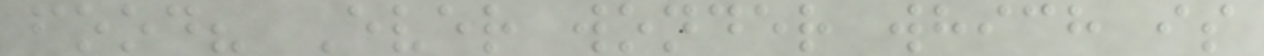food? Ever wonder which is
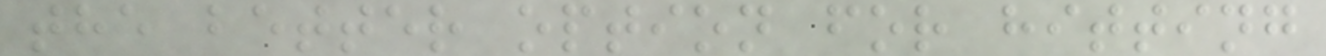the better option for hitting
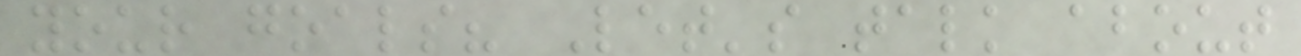your goals? Let's talk about
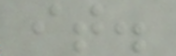it.
